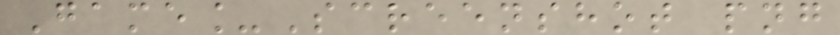Game_Screenshot png
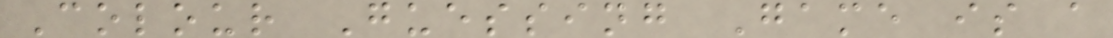Colour Guessing Game is a
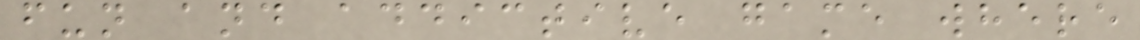fun and addictive game where
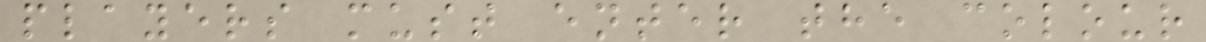players must enter the colour
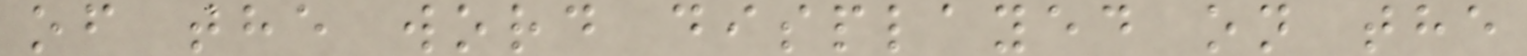of the word displayed on the
